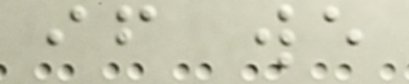if we
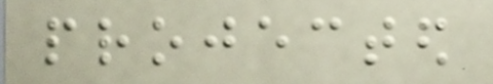projected
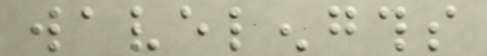wavelengths
